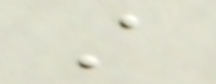A
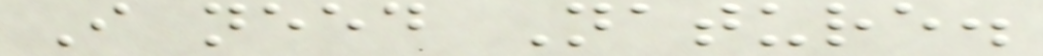I need Nature.
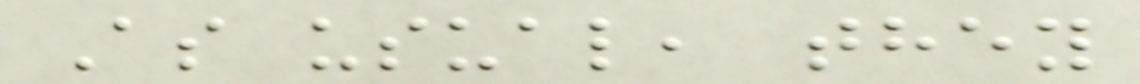As usual, they
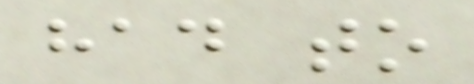had to
